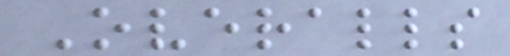Overalls
